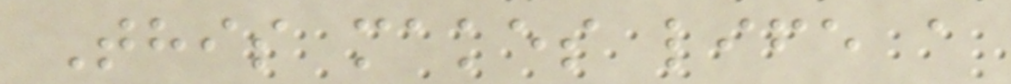This makes life a
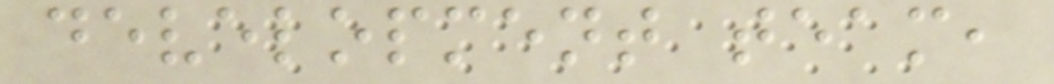development team,
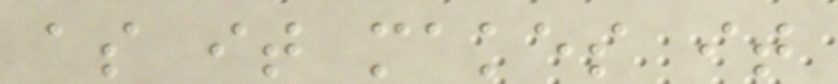as it makes it
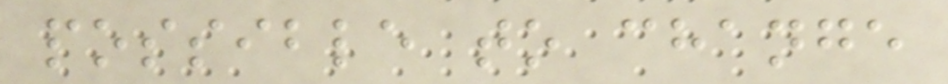possible to change
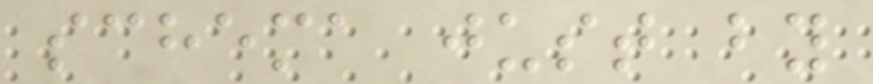schema just by
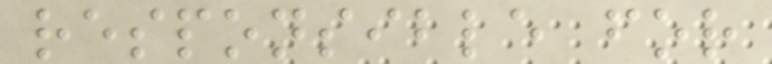responsible for
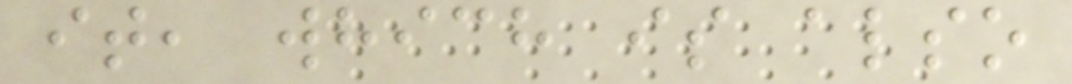it, which is also
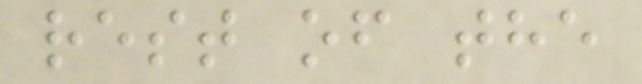rest of the
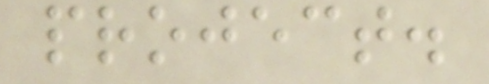project.
